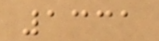1331
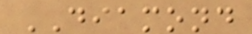DIAMOND
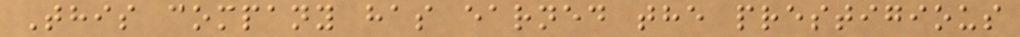This company has earned the prestigious
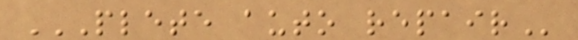PLETE AUTO REPAIR
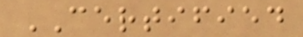CERTIFIED
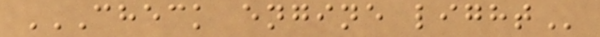CHECK ENGINE LIGHT
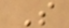S
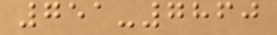751-7860
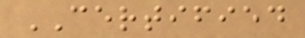CERTIFIED
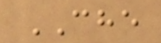CHE
